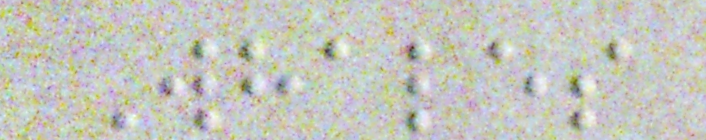Whales
